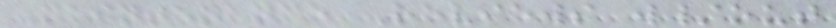Maintenance Reviews w/out
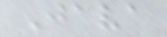Java
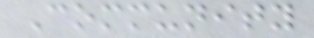Community
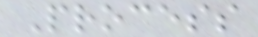Process
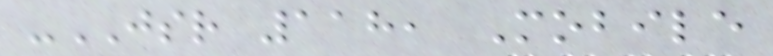-JSR 118, Mobile
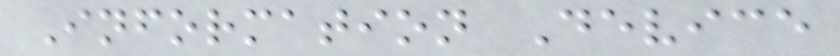Information Device
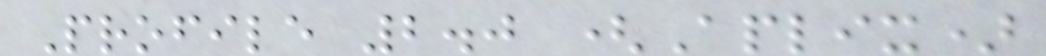Profile 2.0 (Aplix)
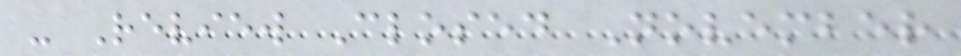- Review Closed November
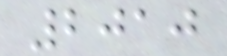2010
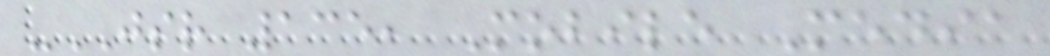-JSR 135, Mobile Media
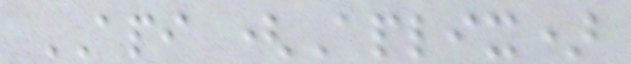API (Aplix)
